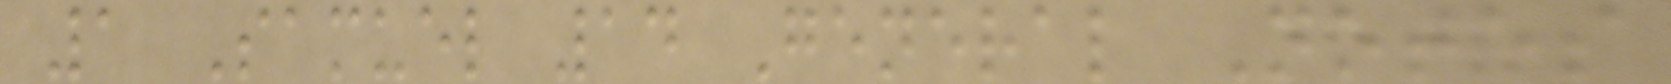1 Samuel 14 General Notes
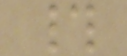#
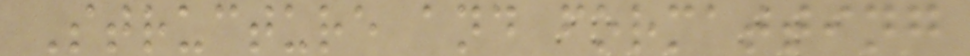Structure and formatting
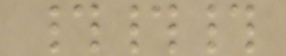###
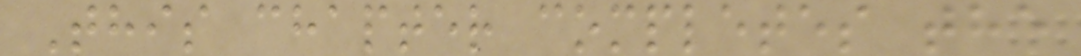This chapter completes the
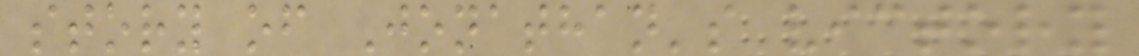story of Jonathan's victory
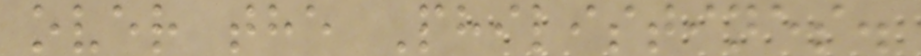over the Philistines.
